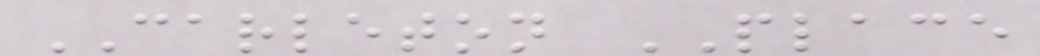CARLETON PLACE
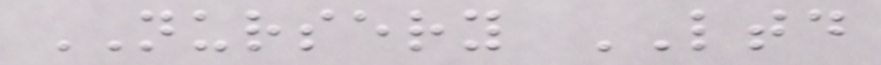NURSERY LTD
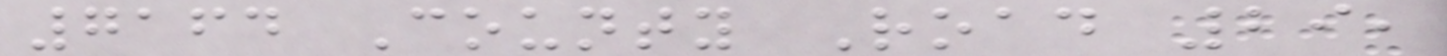7164 County Road 29,
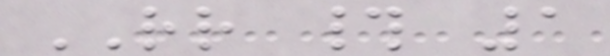RR # 1
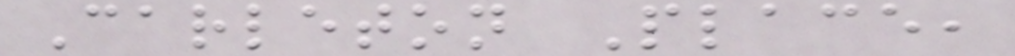Carleton Place,
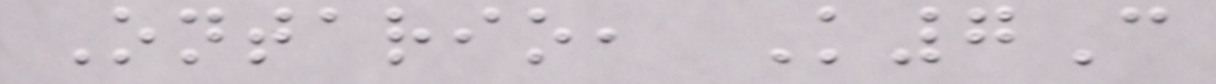Ontario, K7C
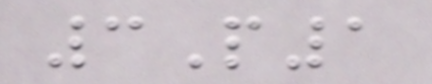3P1
